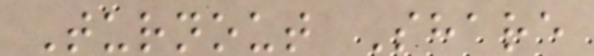Turnout Share
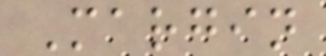Margin
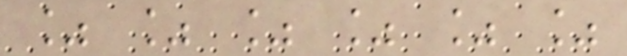% % % % % %
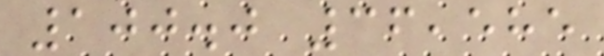100.0 36,585
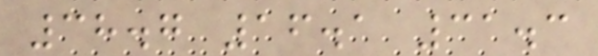38.7 16.1 31.3
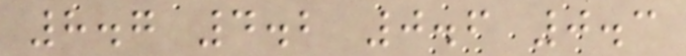8.7 4.2 0.6 0.3
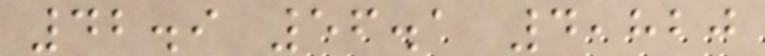42.9 56.1 4,820
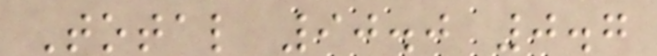Total 90.0 0.7
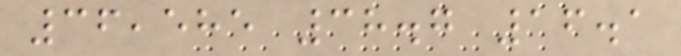36,585 38.7 16.1
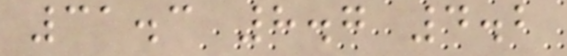31.3 8.7 4.2
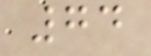74
